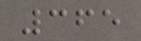365
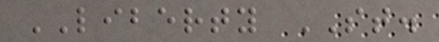LIBERTY ST.
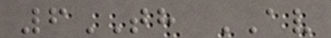6TH AV
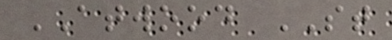ATWOOD ST
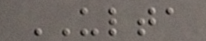ULTA
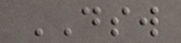DSW
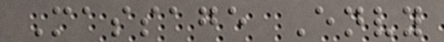Massage Envy
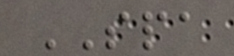SPA
